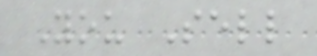You Sell
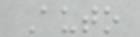Auto
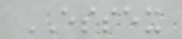ESSEX
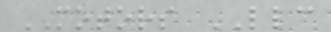MOTORS LLC
